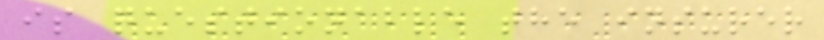is questionable the insurer
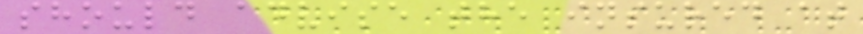should advise the insured at
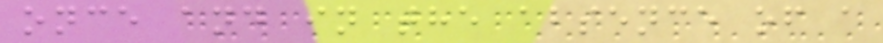once and in the absence of a
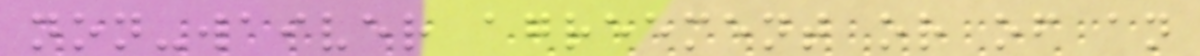non-waiver agreement or of an
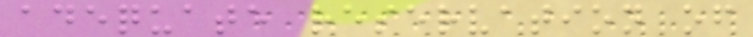adequate reservation of
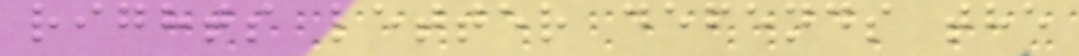rights letter defends the
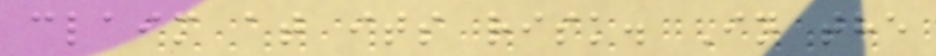claim at its risk. In the
